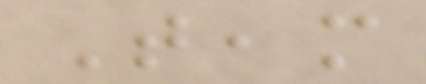Team
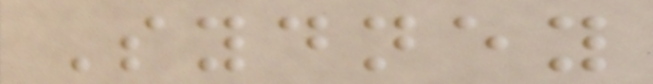Sydney
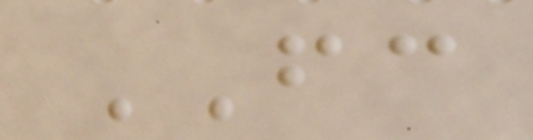FC
